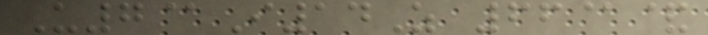U7@I14Z 66@&
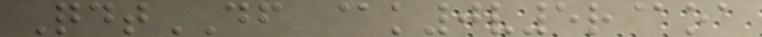QdtDF @k0v5r@oa
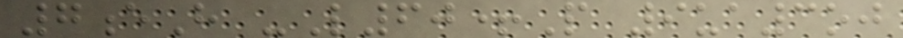7eH -L60+P 9ua3oj
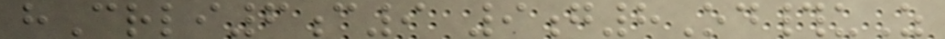hCrli6c9 9g8Od#uZ
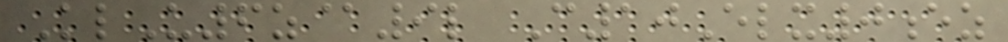KlU6z@9l C10Elx0ez
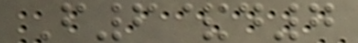F6&d7
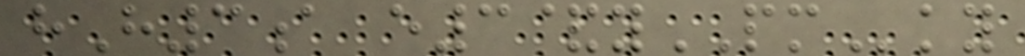hH3a e3&yPMky
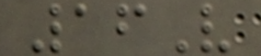16V
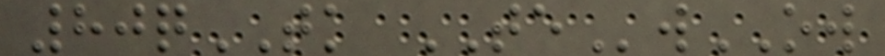80qTK TEwOW
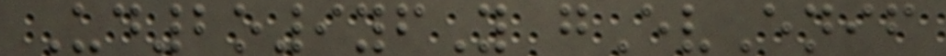Ud2o9yfY gEvEnif
